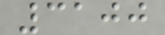3100
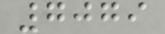7079
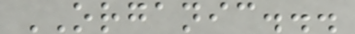ORGANIC...
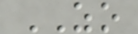ZO
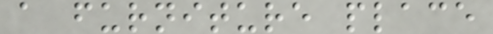a furniture place
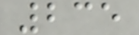235
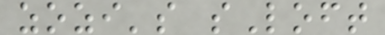zozi's sLoft
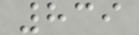839
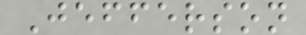Jefferson
